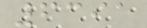6391
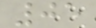05
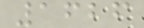1626
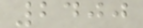2400
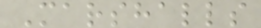Marshalls
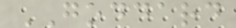GODDARD
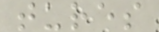tures
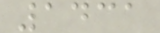1431
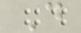D
